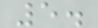5.
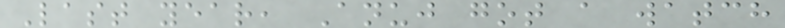Last year, Anuj got a watch
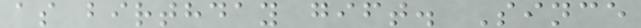as birthday gift. Since
